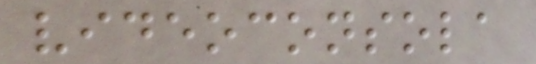videoconsola
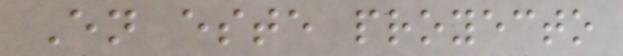En este proyecto
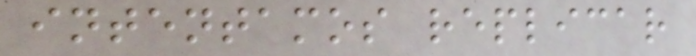intentamos replicar
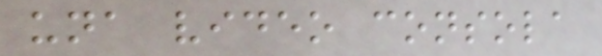una video consola
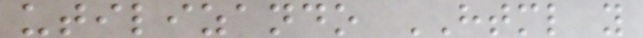utilizando HTML y
